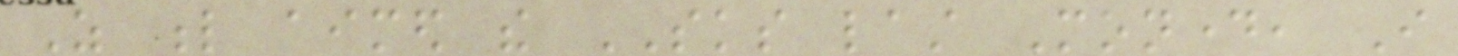As l aimed the SKS last Monday, I
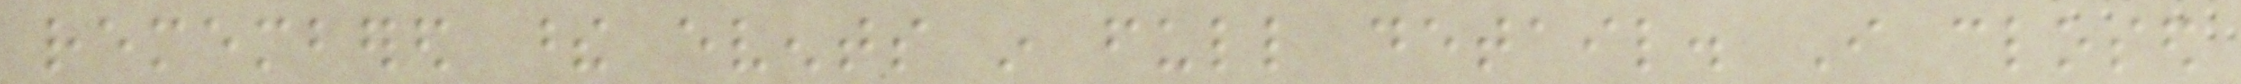remembered these events in full detail. I closed
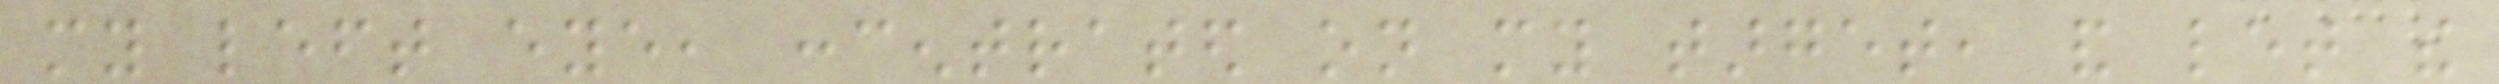my left eye, concentrated on my target, and let the
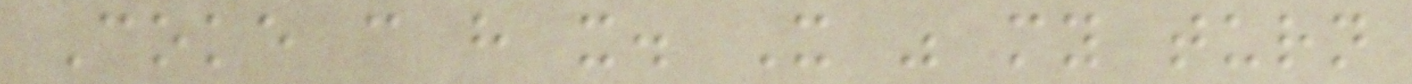Coke can have it. It was my turn
